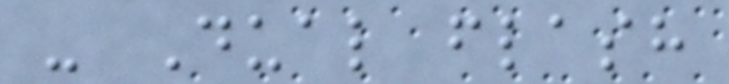- Dual flash
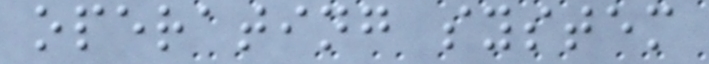operating system
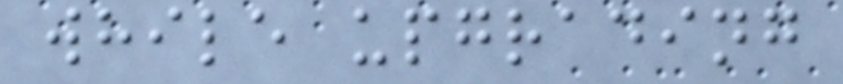while upgrading
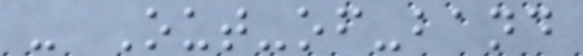- Out-of-band
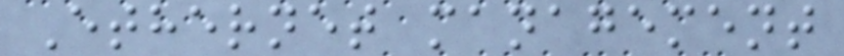Ethernet management
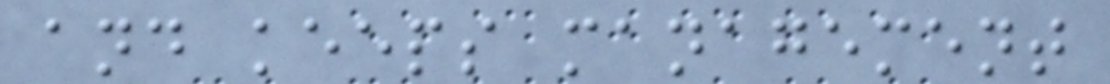and keeps management
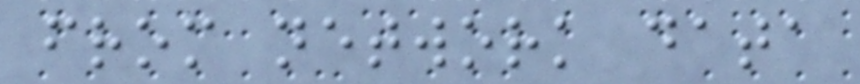from network data
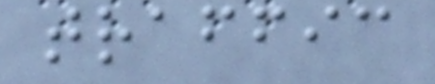traffic
